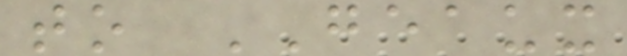to GEAUX
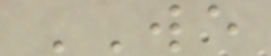WE
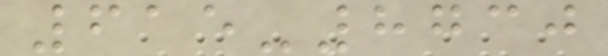615-8730
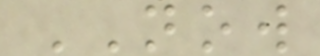NOW
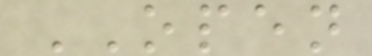OPEN
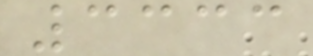3333
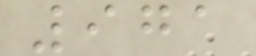971
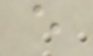e
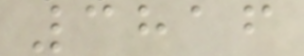3816
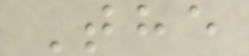The
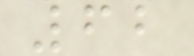62
